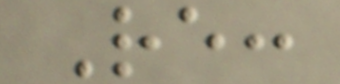Re:
